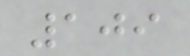109
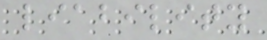liability
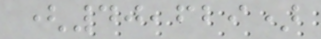(40,629)
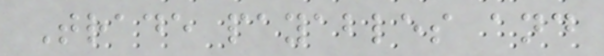Trade payables and
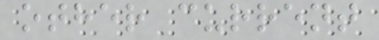other current
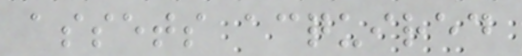assets acquired
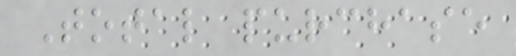Total purchase
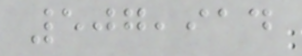507,914
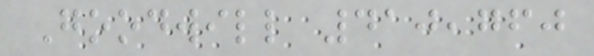Goodwill 410,760
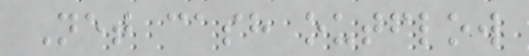Net cash outflow
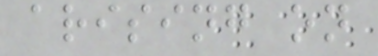arising on
